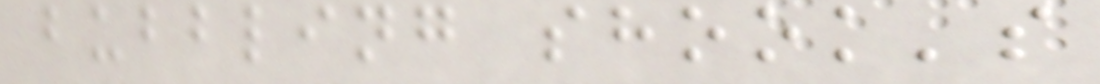bubbling shook's
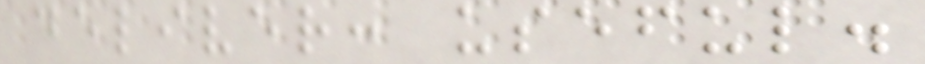deliver: useful.
